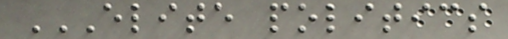ELITE POLITICS
